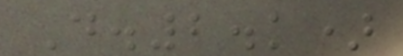D.2.k)
